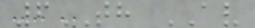6TH AV
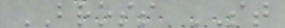BROSS ST
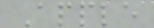Apple
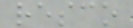resco
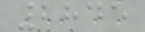2845
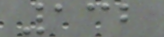132
